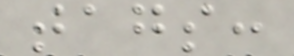tags:
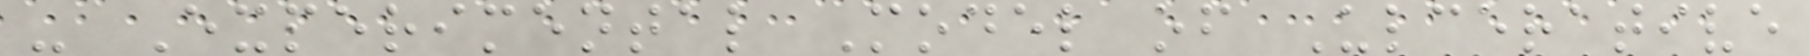- Experimental Model of Ulcerative
